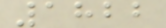1822
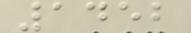1452
